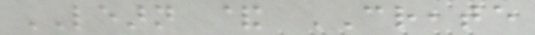LEARN & CREATE
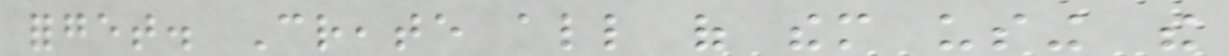forget. Create all of them using the
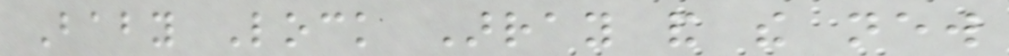Baby Lock Array and the new
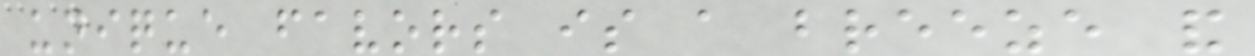unique favors is a breeze and
